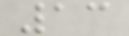13
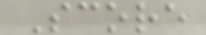Score
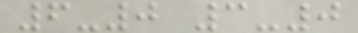6-0 3-0
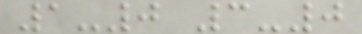1-0 3-0
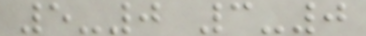5-0 3-0
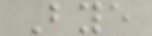Bye
